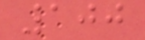100
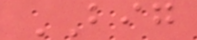BIG
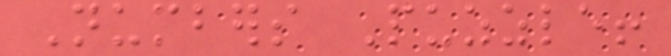Numbers Puzzle!
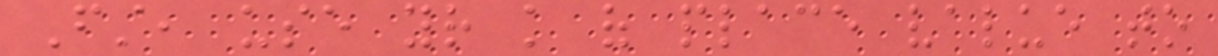First, use your knowledge of place value to
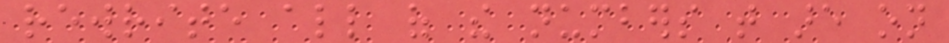rewrite all of the numbers that are on
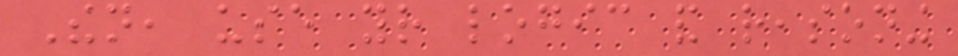Then, use your logic and reasoning
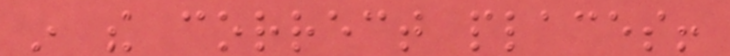in the correct places!
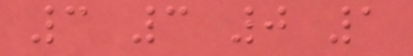3 3 0 1
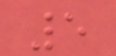5
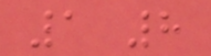1 8
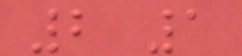2 1
